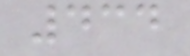434
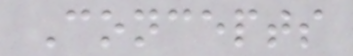Concepts
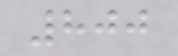800
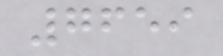7659
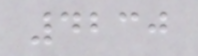4230
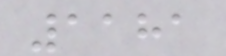1181
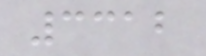3312
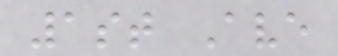1st Ave
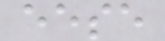eese
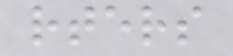rters
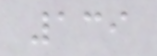139
